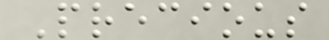Precious
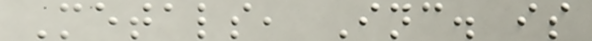Metals, Inc. is
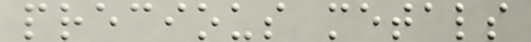precious metals
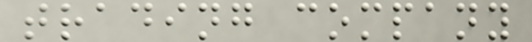trading company
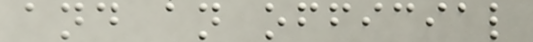and an official
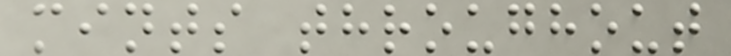mints throughout
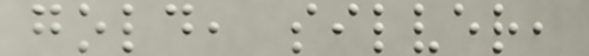gold, silver,
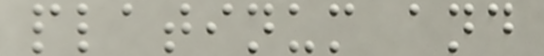platinum and
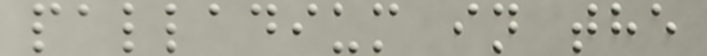palladium in the
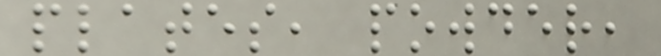plates, powder,
